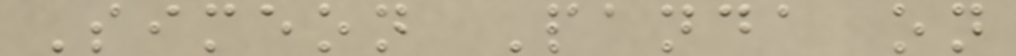Simeon Panda on
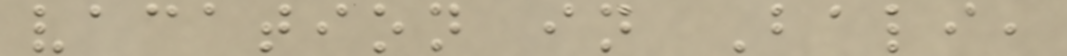vacation in Bali,
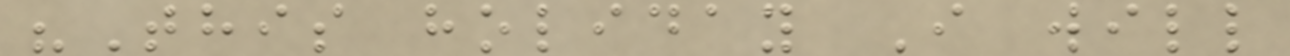"This holiday I will
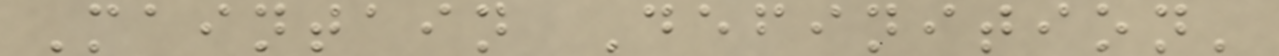Maintain Definition'
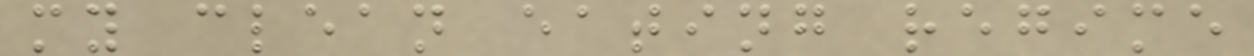my clean eating regime
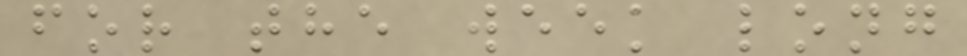for the week long
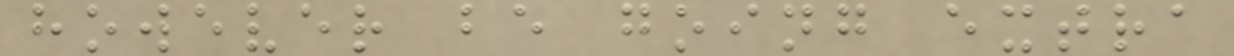however be going extra
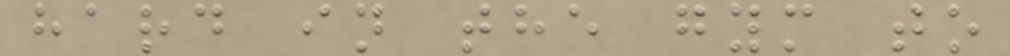hard in the gym to
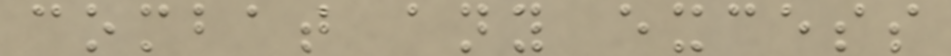combat any excess
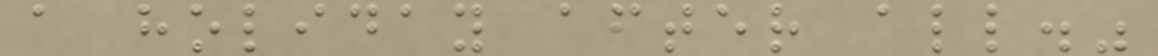a holiday after all."
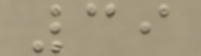39
